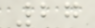27
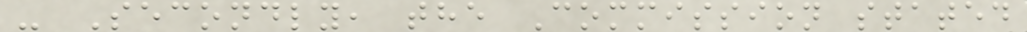- Secondly, the Commission stated
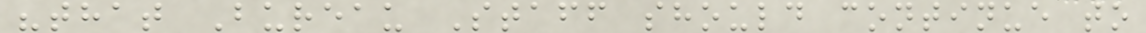"that Bureau Staff should continue to
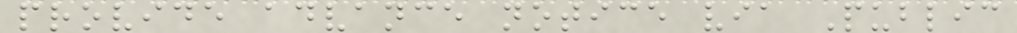provide advance notice via Public
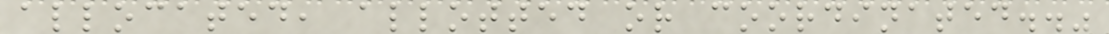allocated, allotted or coordinated.."
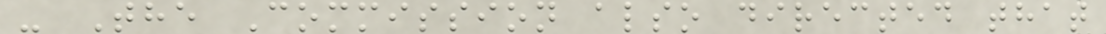- The Commission also directed that
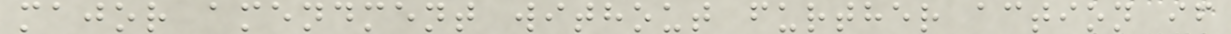major amendment without further action if
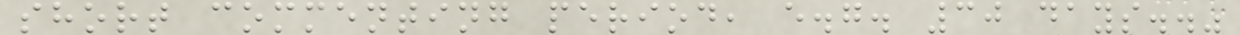short commenting period, e.g. 30 days.."
